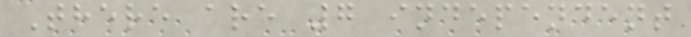There are 7 independent
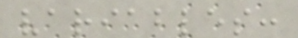variables:
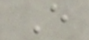E
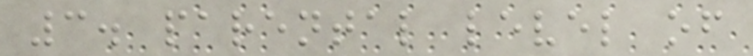3. parental level of
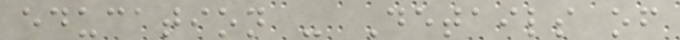education - Details of
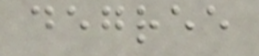degree
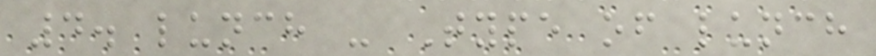4. lunch - Type of lunch
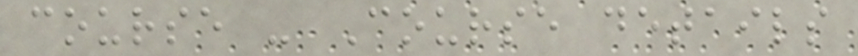course - Course details
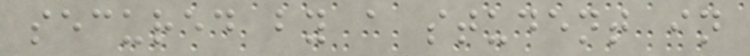secured by a student in
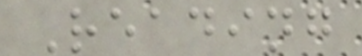Reading
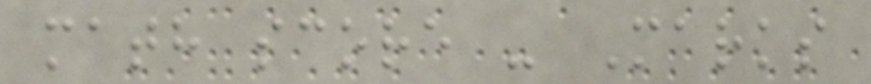math score - Marks
